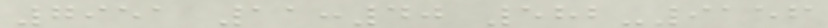7951 11:40 582-9156
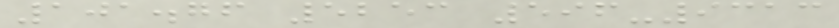101.76 5253 596-9313
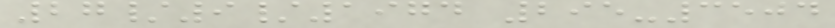27/9/1974 295-3504
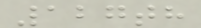127th
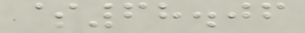$68.06
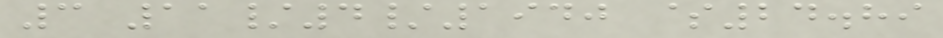3 11/4/1940 $24.89
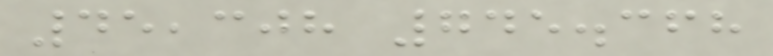45,308 745.368
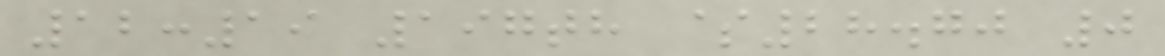12:19 197th $28.70 0
